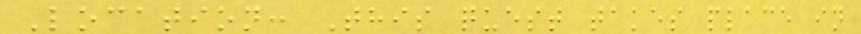Location: This quest takes place in
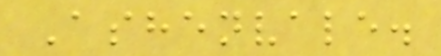Ashenvale.
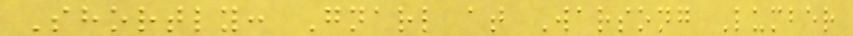Shortly: Gnarl at Warsong Lumber
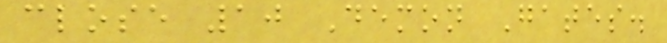close 10 Demon Gates.
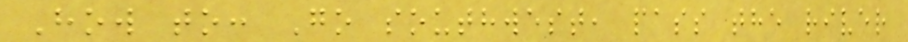How to: Go southwest, pass the river
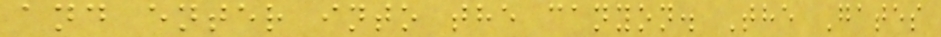and enter into the canyon. The Gates
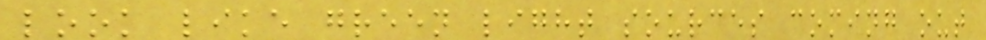look like green light sources coming out
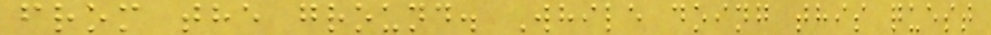from the ground. While doing this quest
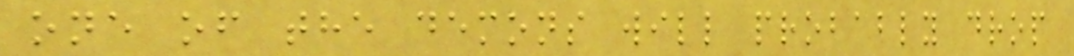one of the demons will probably drop
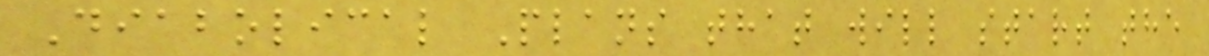Diabolical Plans that will start the
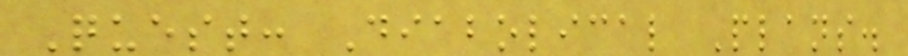Quest: Diabolical Plans.
